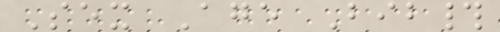Sex Age Bib#
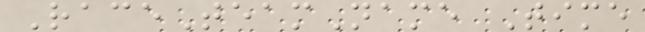RaceTeamName Time
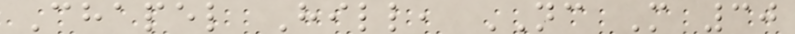Chapel Hill, NC M 30
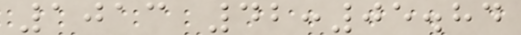1013 42:05.84
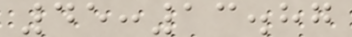45:13.87
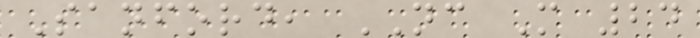Sanford, NC M 24
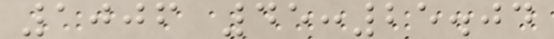1006 45:25.04
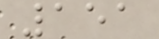151
